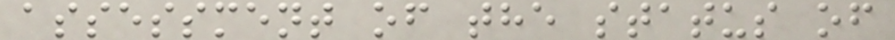assessment of the status of
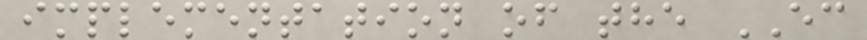implementation of the EC
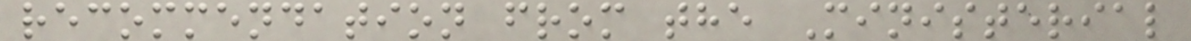recommendation from the Ministerial
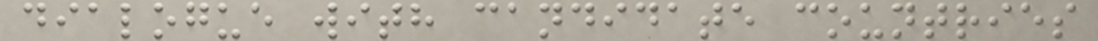dialogue with candidate countries
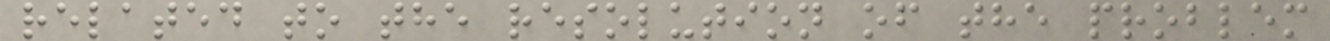related to the resolution of the problem
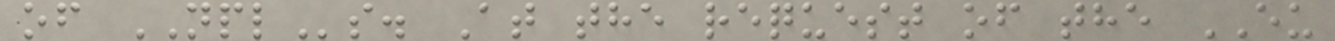of NPLs. At the request of the EU
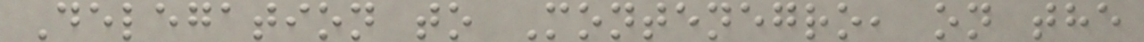Delegation to Montenegro, on the
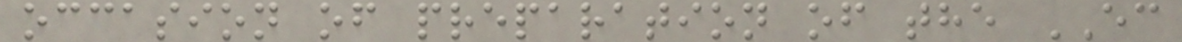occasion of preparation of the EC
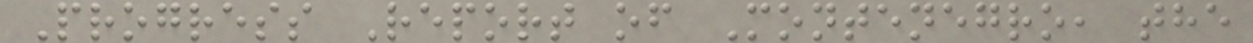Progress Report of Montenegro, the
